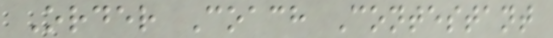Order Coach Contestant
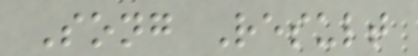Song Result
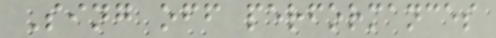Sing off performances
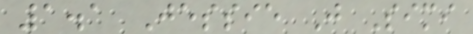1.1 Jessie J Simi
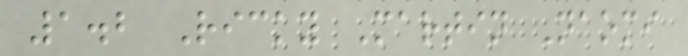1.2 Ricky Martin Naomi
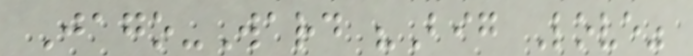Jago-Ward "Big Love"
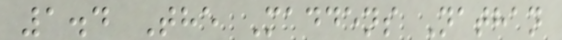1.4 The Maddens Nathan
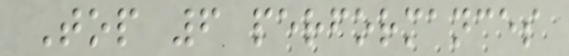Top 6 performances
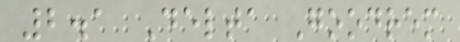2.1 Delta Goodrem
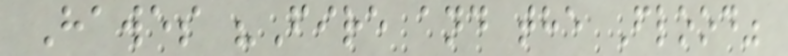Hawes "Fire and the Flood"
